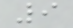9
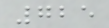725
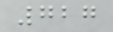727
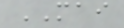MAI
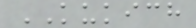KUKICH
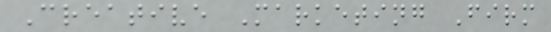Creative Marketing Firm
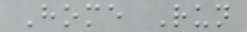Home Run
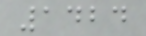1424
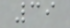39
